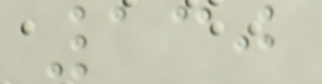130
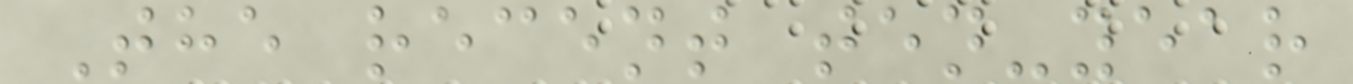The recent ten-year
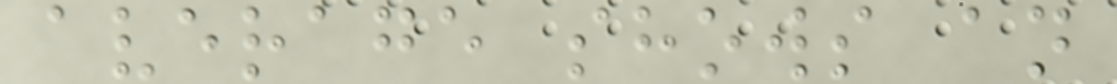average shows an
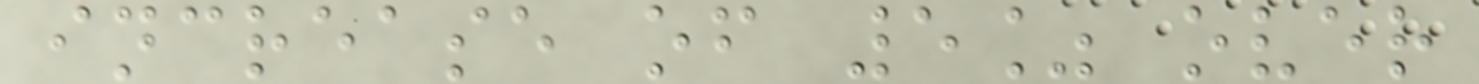increase of 5% over
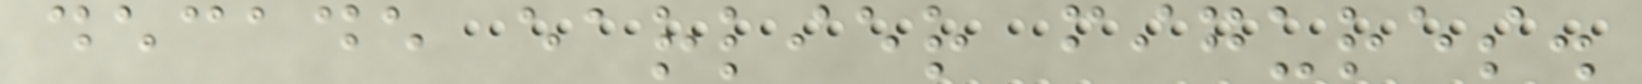decade earlier figures.
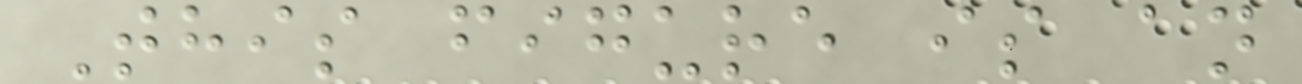This figure is an
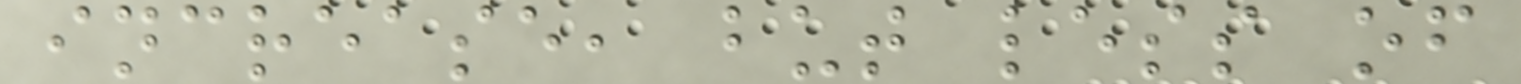increase, but less of
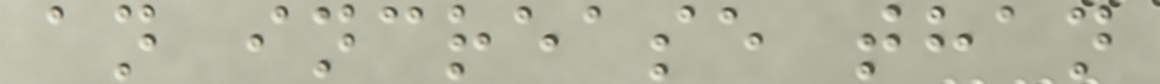an increase than
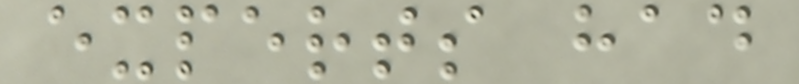experts had
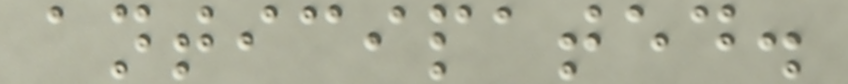anticipated.
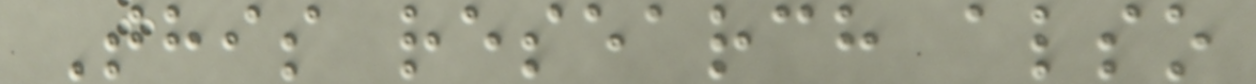This research also
